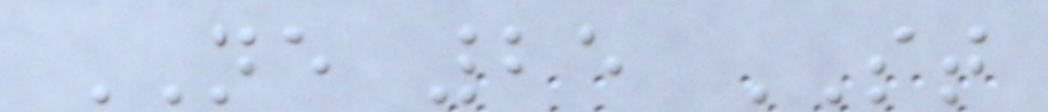NE 25 ST
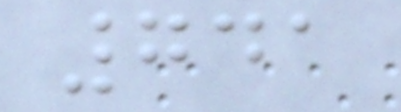741
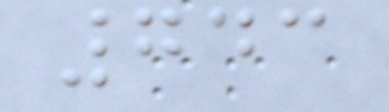743
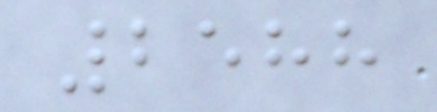2588
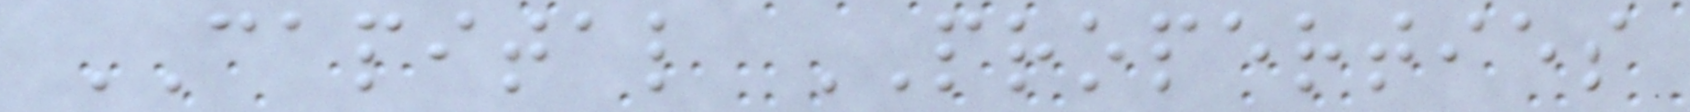CAPITAL PROPERTIES
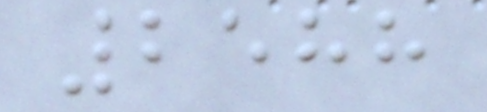2588
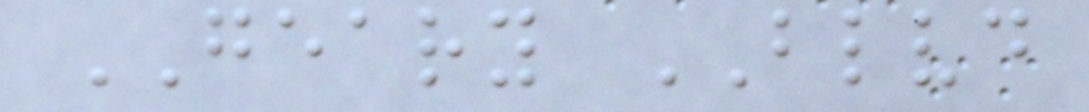GEARY BLVD
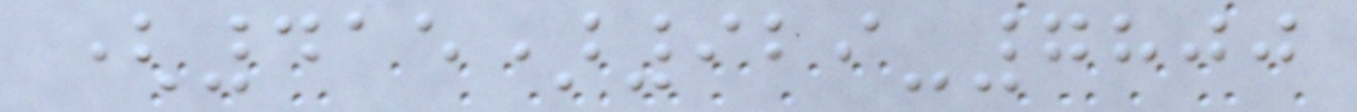(415)929-7800
